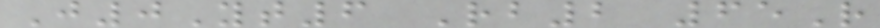J0Yt6 Rb2 65R
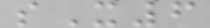sX6
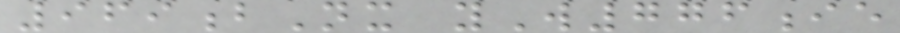969bNx yW776ie
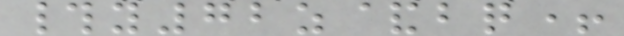#y72z&bq+
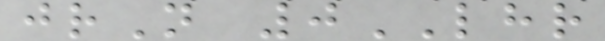jrN 0LHR
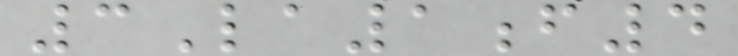3La1f4
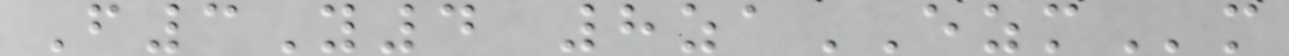F3Y4 8zaEZMm
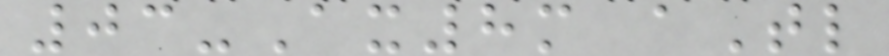03-Ax8m aTl
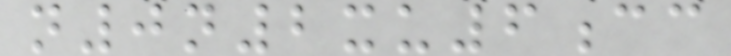n0n2xu6cc
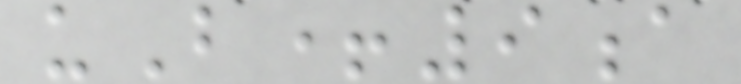uB+9a
